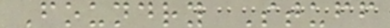Foundry Stuff
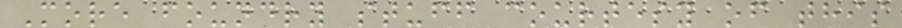More foundry stuff courtesy of this
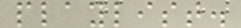playlist.
